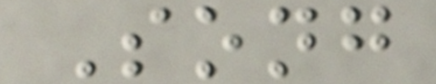Song
